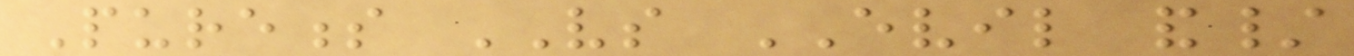Pureness VS EVIL and/
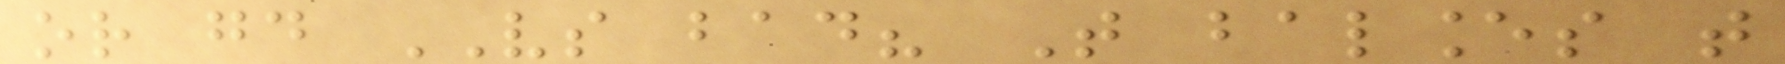or good VS bad? That balances that
